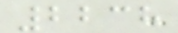2238
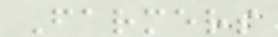Farmers
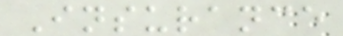Insurance
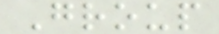Group
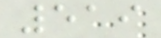519
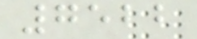7522
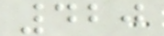420
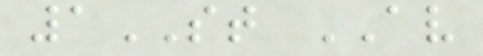1ST AV
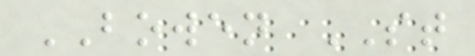BOWEN ST
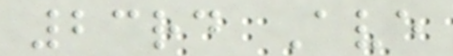23rd Ave
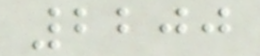2200
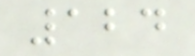124
